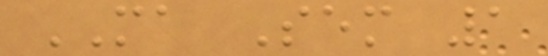MA Sem 1
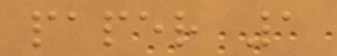paper 1
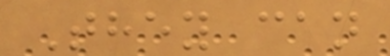They can
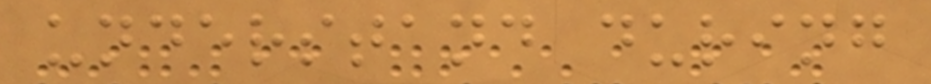understand during
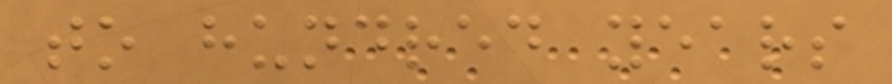to hundred years
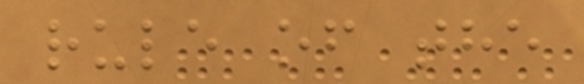rule of the
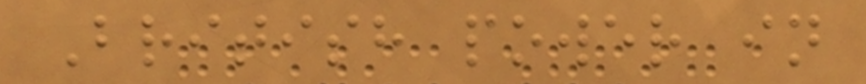British power in
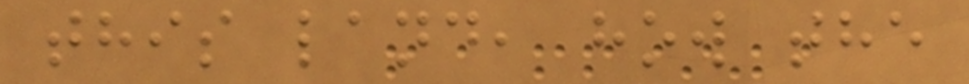this land, how the
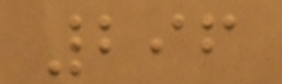296
